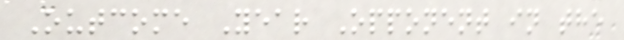Outcome Year Opponent in the
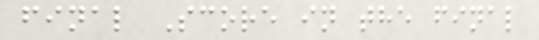final Score in the final
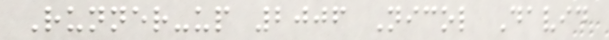Runner-up 2006 Nicol David
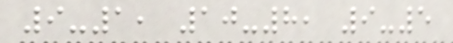9-1, 10-8, 9-5
